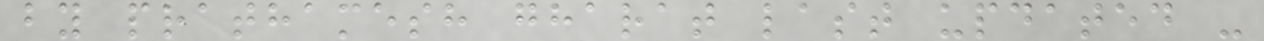by prathamesh gharat last updated -
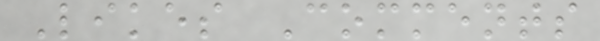Likes Comments
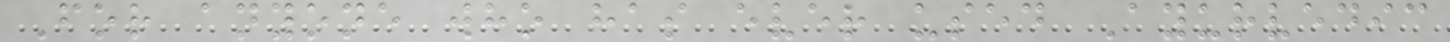For anyone who has ever used Ayurvedic
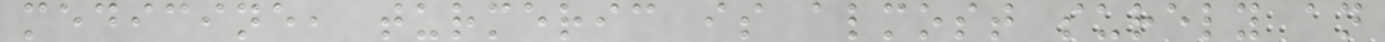medicine, turmeric is almost surely an
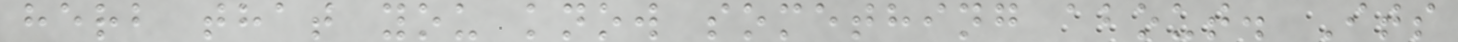herb that you know something about. Its
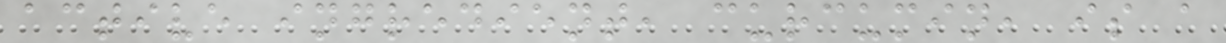active ingredient, curcumin, is a
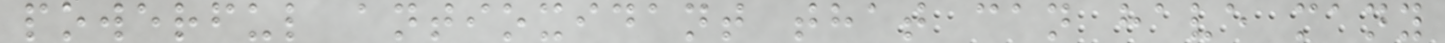powerful antioxidant that can have many
